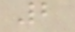2
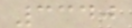3340
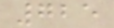725
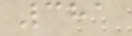381
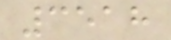3518
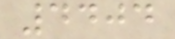4404
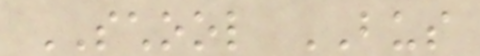SCHOOL BUS
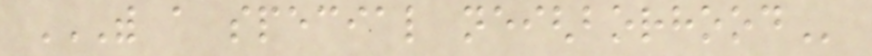WITH A SPECIAL NEIGHBORHOOD
